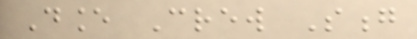Dance Crew Song
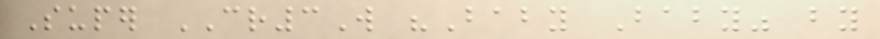Super CR3W "Baby Baby" by
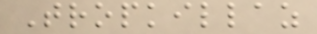Tropkillaz
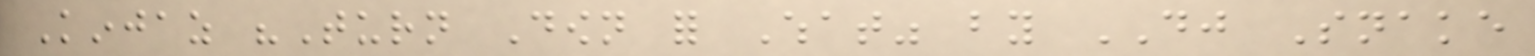Kinjaz "Turn Down for What" by DJ Snake
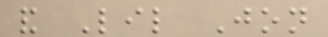and Lil Jon
